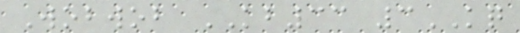Wobwob KB33 3KQ
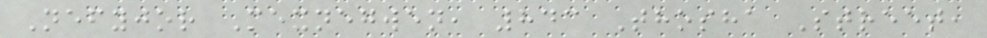Nefyjor Mexnegwen, 843 Thosha Street,
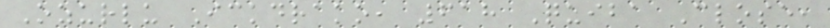Ozurlu Ickdrako, 618 Quiba Close,
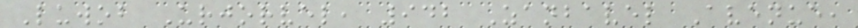Luwob Urjorvel, 942 Zanbavel Avenue,
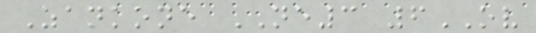Zankone NE3 6OV
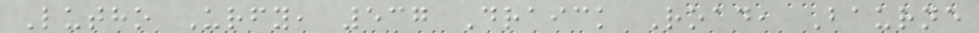Lutho Urfy, 537 Draick Road, Baurne
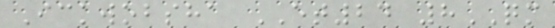Ickwobsha ET24 8QM
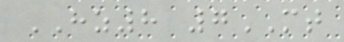HZ8 7MT
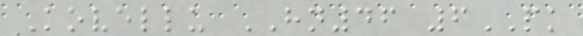Kovellu HN46 6PK
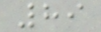89
